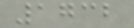1732
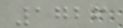1726
